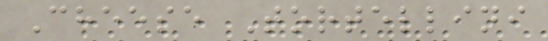Cheese Tortellini
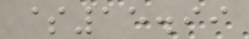$15.99
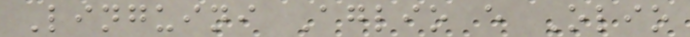Linguini Aglio e Olio
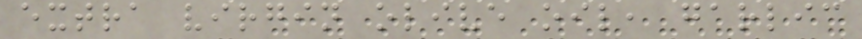extra virgin olive oil, garlic
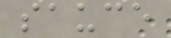sauce
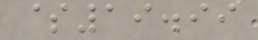$19.99
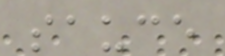sauce
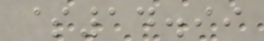$14.99
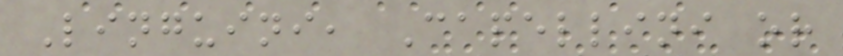Linguini, Capellini or
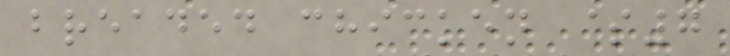breaded chicken $7
